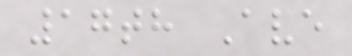17th Ave
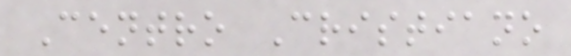Centro Cristiano
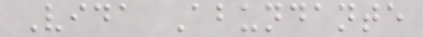Vida Abundante
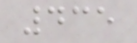435
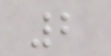2
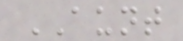AUNT
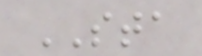STA
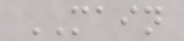MAIN
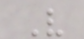V
